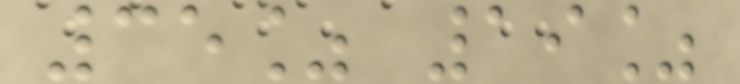35% 19%
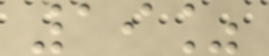19%
